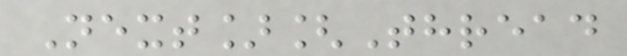Next][Thread
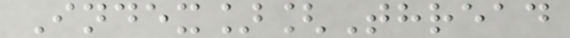Index][Thread
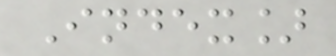Index]
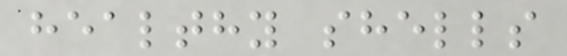healthy shells
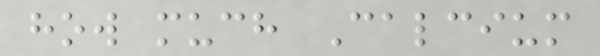how much Calcium
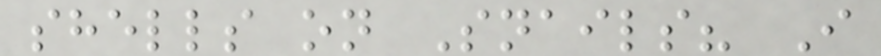shells on Snails? I
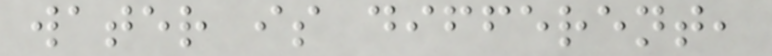water is different,
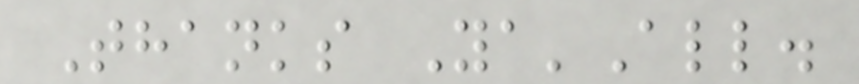Thanks Ya'All.
